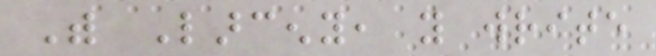With Larceny, you write
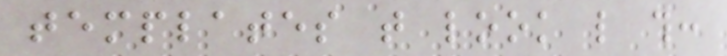templates that look like this:
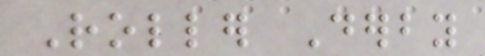Roller Derby
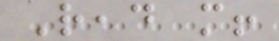Read more!
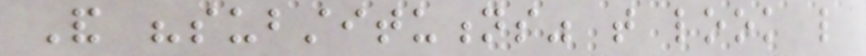And "substitutions" that look like
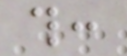this:
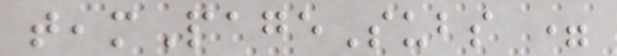teamPageSubs =
